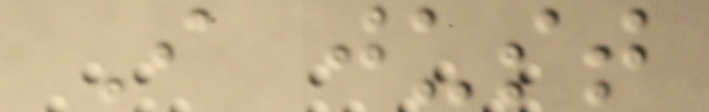I just
